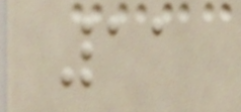11
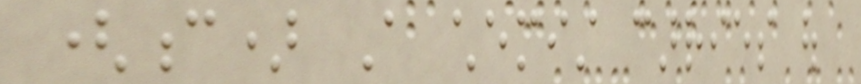(c) A chemist carries out
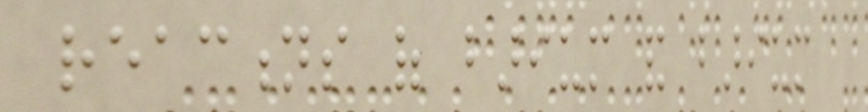reactions of barium and barium
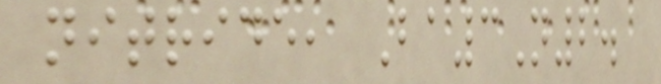nitride, Ba3N2.
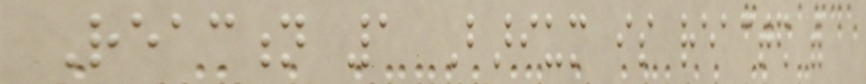Reaction 1 Barium is reacted with
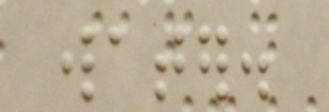water.
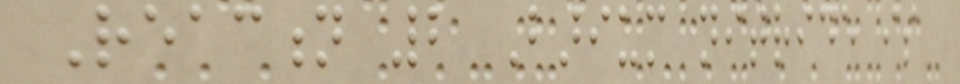Reaction 2 Barium nitride is
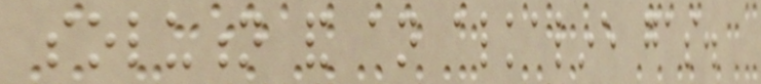solution and an alkaline gas.
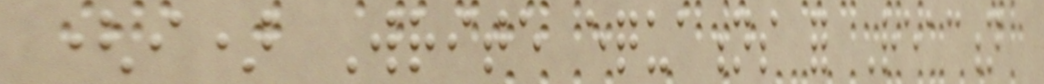(i) Write equations for Reaction
